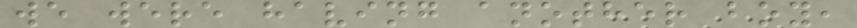we were having another boy,
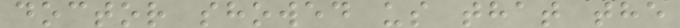doctor showed us that the
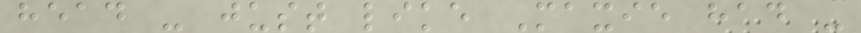head - just like Maxie had -
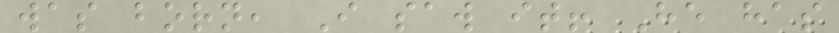was born, I saw it! He has
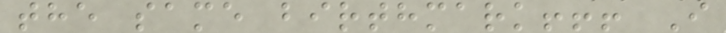the same birthmark!!! I
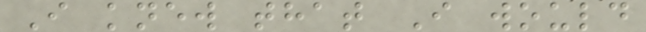I knew that I would
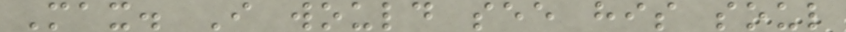Max. I would see his soul
